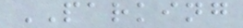PARKING
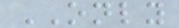ONLY
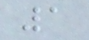1
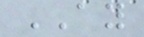AY
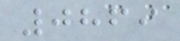0869
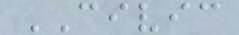CIVIC
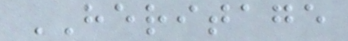HERITAGE
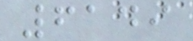6149
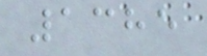1385
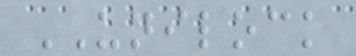UNILOCK
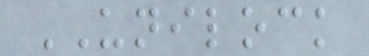UNILOCK
